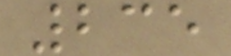235
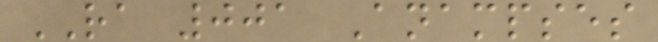RA 001 Anampses
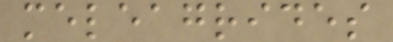meleagrides
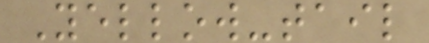Yellow-tail
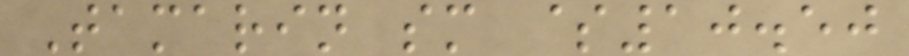Tamarin sm $10.50
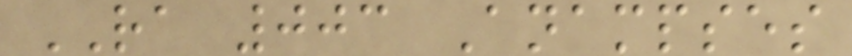RA 003 Anampses
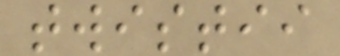twistii
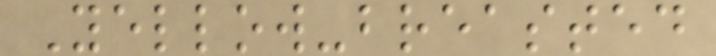Yellow-breasted
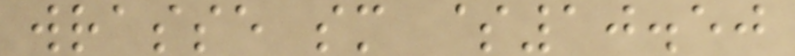wrasse sm $10.50
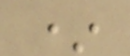*
